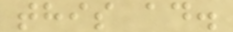this ad.
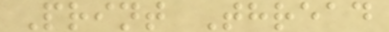Print Thread
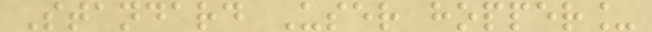Standard User hopper_
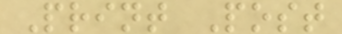Print Post
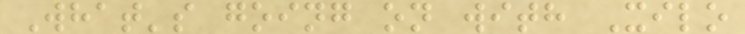What's going on with Xilo
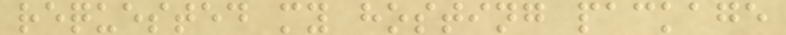requested my hosting package
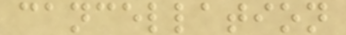cancellation
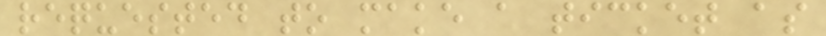requested to make a ticket as
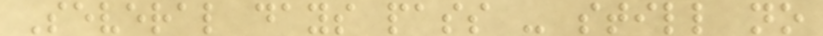Several days pass - still no
